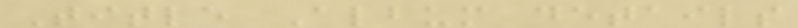Title Album details
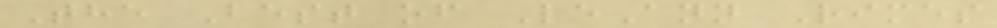The Best of LeAnn Rimes
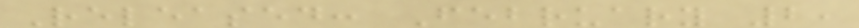Released: February 2,
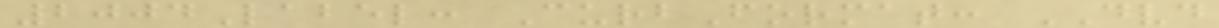2004Label: CurbFormat: DVD
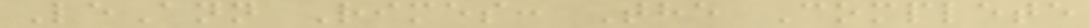LeAnn Rimes: The Complete
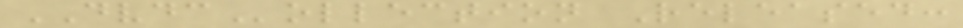DVDCollection Released:
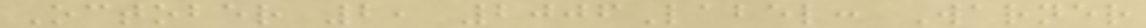October 2, 2006Label: Warner
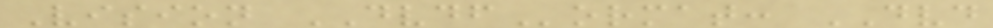Vision DVDFormat: DVD
